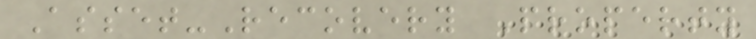Asset-Recovery Property
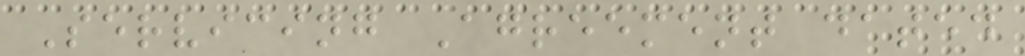Servicing Agreement dated
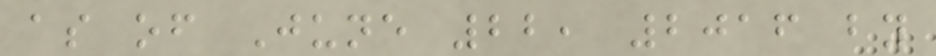as of June 22, 2016 by
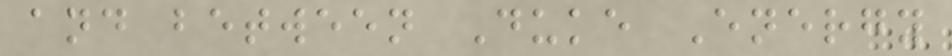and between Duke Energy
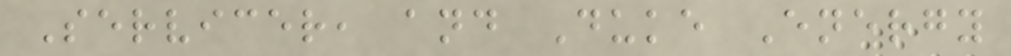Servicer, and Duke Energy
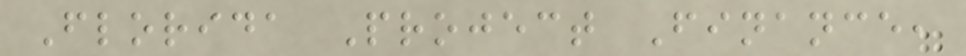Florida Project Finance,
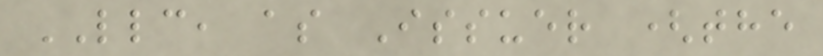LLC, as Issuer (the
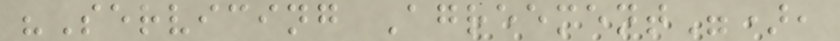"Servicing Agreement"),
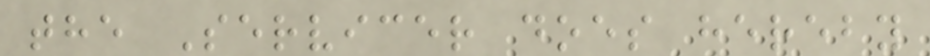the Servicer does hereby
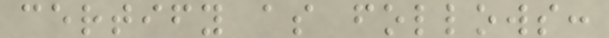certify as follows:
